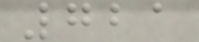721
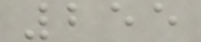255
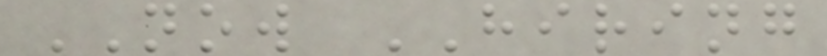NOW HIRING
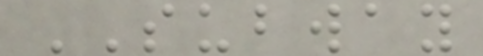SUBWAY
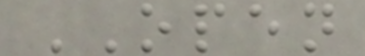OPEN
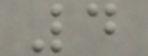4
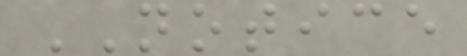NOTICE
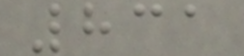831
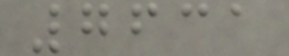7631
